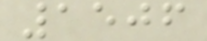1506
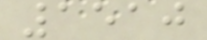1510
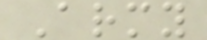Army
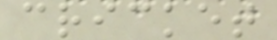cricket
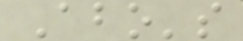Abo's
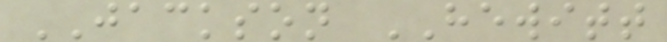JACKSON HEWITT
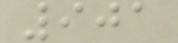901
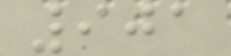901
